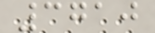3710
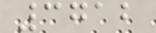3712
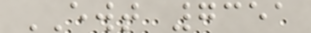EWT 7351
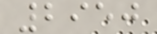2950
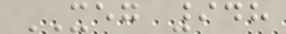XEG 948
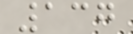137
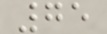75
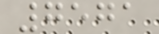7571
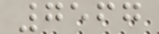7567
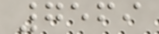7569
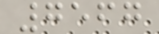7567
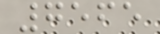7565
